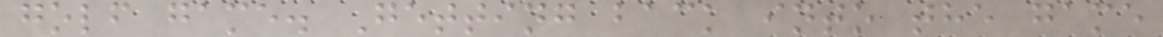golf game. Getting back into the game
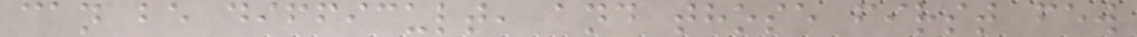can be difficult, and those first few
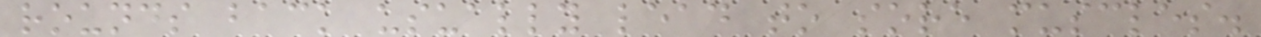rounds back usually lead to sore muscles.
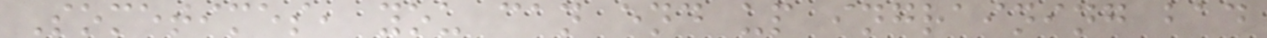Sometimes, you can end up ingraining bad
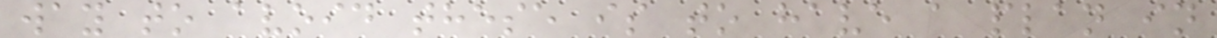way to avoid these is to have a plan in
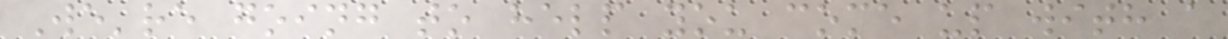We're going to help you come up with a
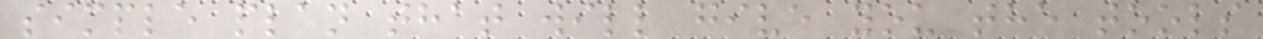simple plan that will give you the tools
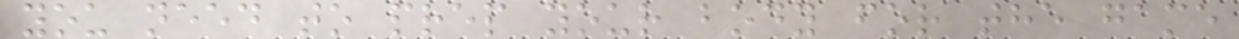you need to prep your body for the game
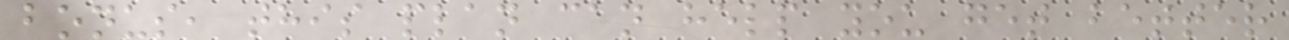bonus, this plan can help you get better
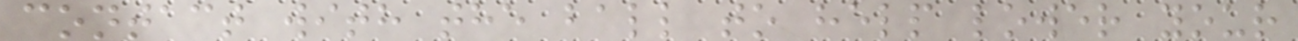contact with the ball to help lower your
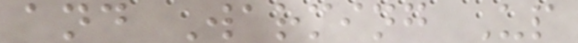and Warming Up
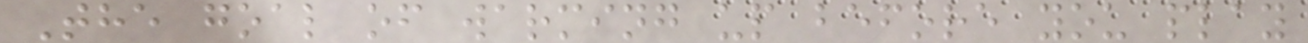The goal of warming up before you play
